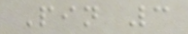Pin 3
